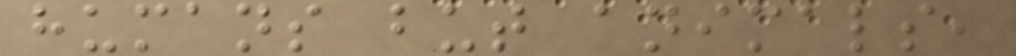humans but animals,
